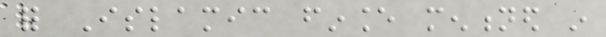for Islamic finance mentioned in
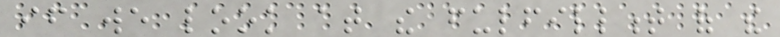if we look at the fulfillment of the
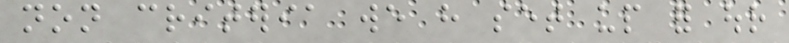non criteria we have set up for our
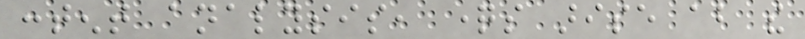content analysis, questions arise about the
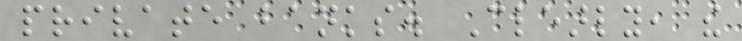private banks. Clearly, the
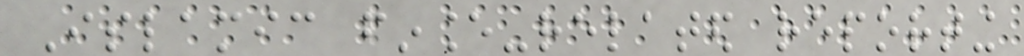Islamic finance-related reporting
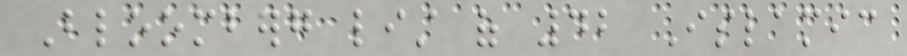Bloomberg list of 42 Islamic
